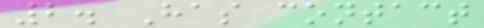2. Has contact
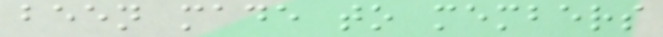been made to members
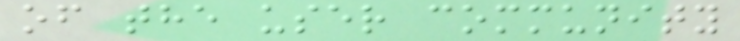of the user community
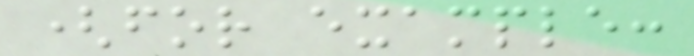(for example:
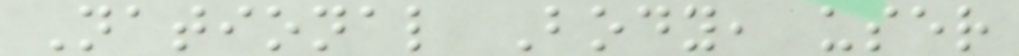National Body, user
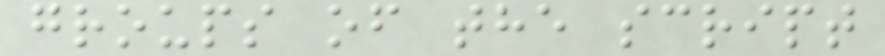groups of the script
